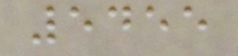5455
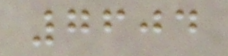7604
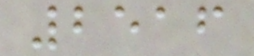2516
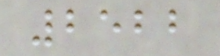2522
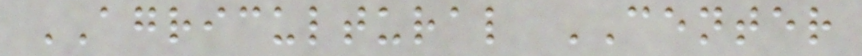AGRICULTURAL CENTER
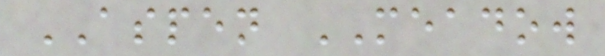ASPEN MEADOW
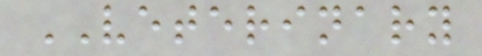VETERINARY
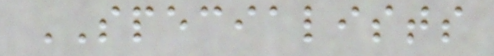SPECIALISTS
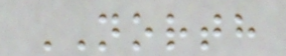NORTH
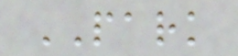PARK
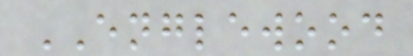ENGLEWOOD
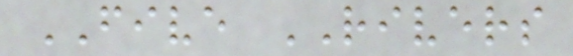FIVE RIVERS
